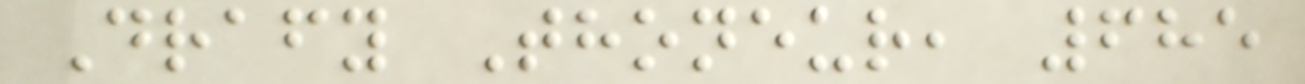Drafy Thoneur, 685
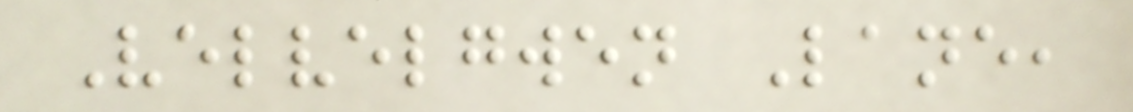Velvelgwen Lane,
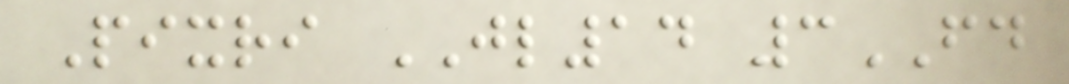Pixri JL14 3FD
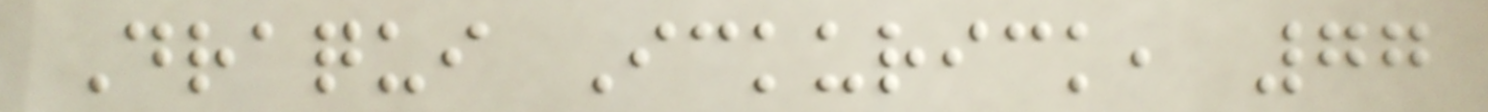Draqui Ickurick, 77
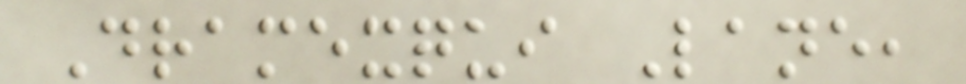Dramexqui Lane,
